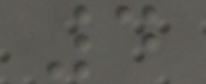4
